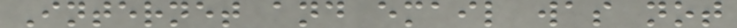Internet and email was not
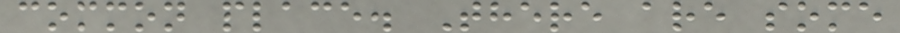common place. There are some
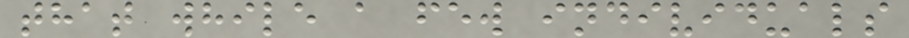that while a few individuals
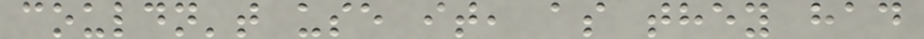couldn't use it, as they had
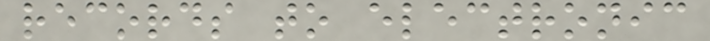records to electronic
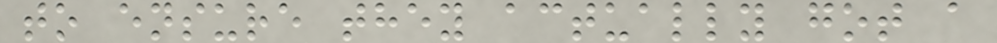to ensure they actually got a
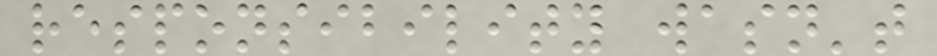responsibility wasn't
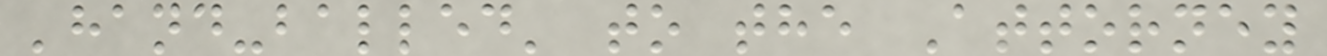'hand-balled' to the Attorney
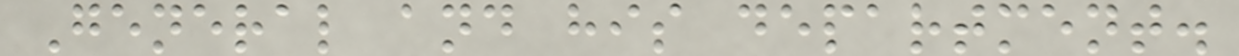General and his department.
